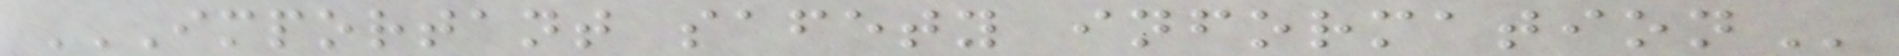IMPORTANT SAFETY INFORMATION
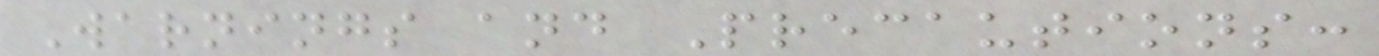Warnings and Precautions:
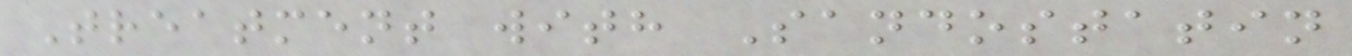Treatment with Sandostatin
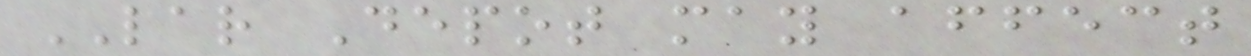LAR Depot may affect
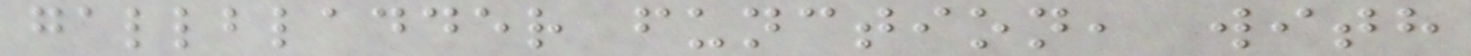gallbladder function, with
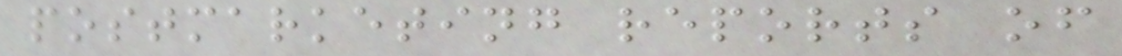postmarketing reports of
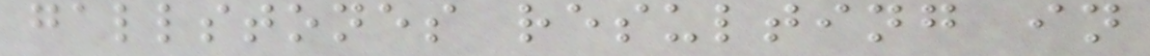gallstones resulting in
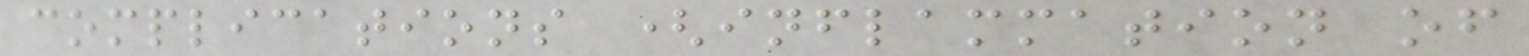complications (inflammation of
